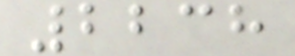2238
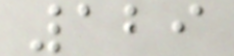129
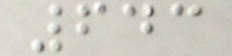643
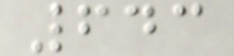643
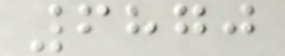6870
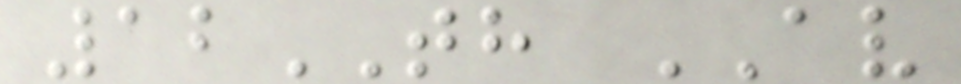12TH AV
